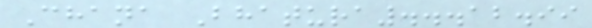Chana Bhatura...12.99
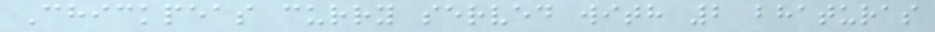Chickpeas curry served with 2 bhaturas
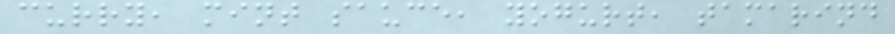curry, mint sauce, yogurt, tamarind
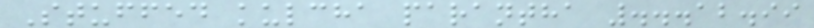Stuffed kulcha parantha ...12.99
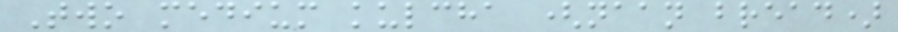Two medium kulcha (naan bread)
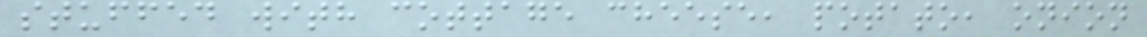stuffed with cottage cheese, potato, onion
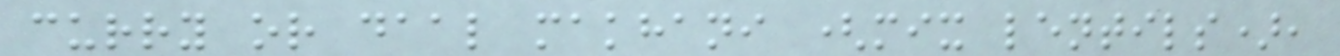curry or daal makhani (mix lentils),
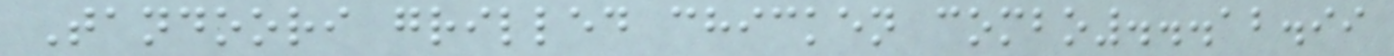Tandoori grilled chicken combo...12.99
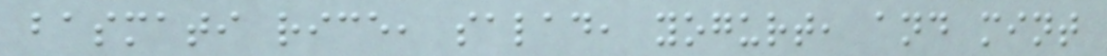basmati rice, salad, yogurt, and mint
